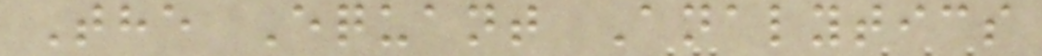The Equant Analytics
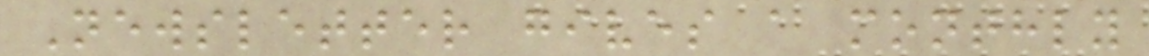Newsletter gives a monthly
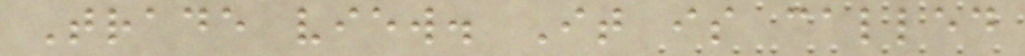Trade view. It is called
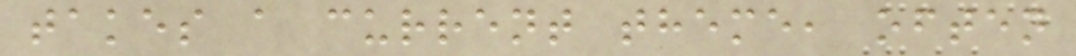takes a current theme, often
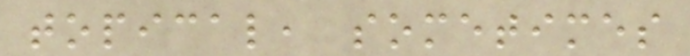topical, sometimes
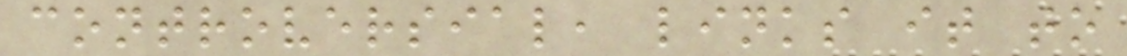controversial, links it to
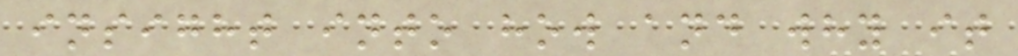insight into how and why it
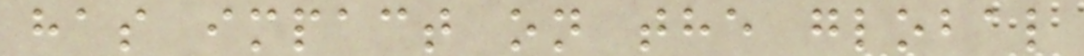has impact on the global
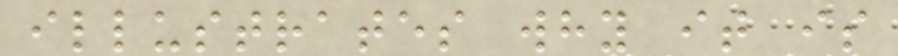illustrates why it is
